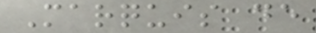Marquis de
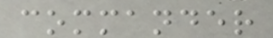commander
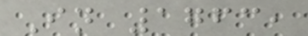In 1763,
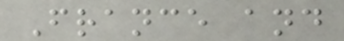France and
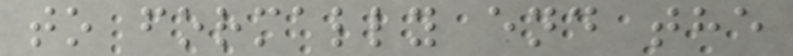to formally end the
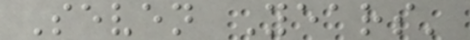Seven Years'
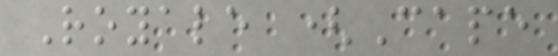Royale (Cape
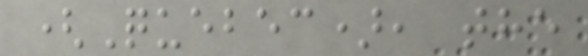(Quebec), the
